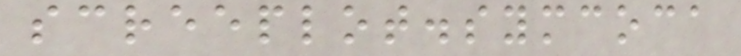screeplot.symcoca
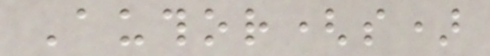Author(s)
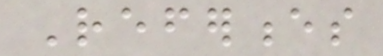References
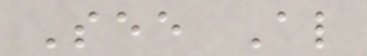See Also
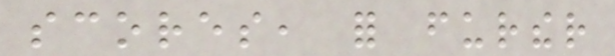scores, for further
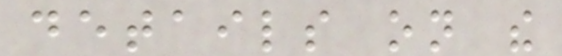details on the
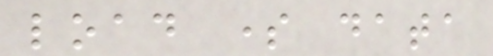load some data
